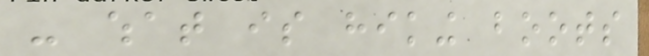- what is hiking boots
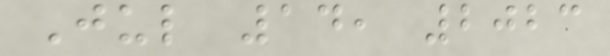Jul 14, 2023
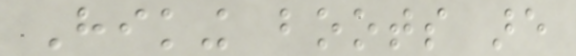Hiking boots are
